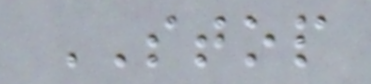STOP
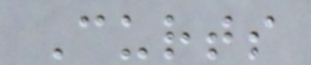Curts
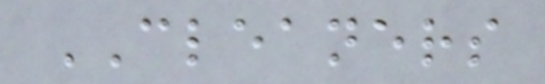CLEANERS
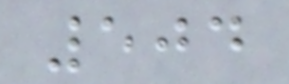504
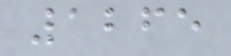1265
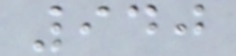940
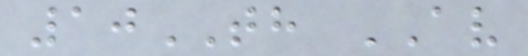10TH AV
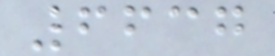6637
